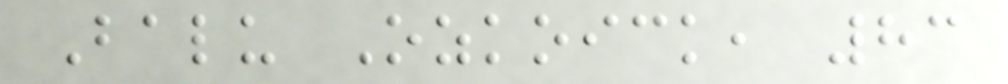Balu Ozkoick, 83
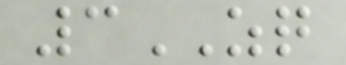3ZQ
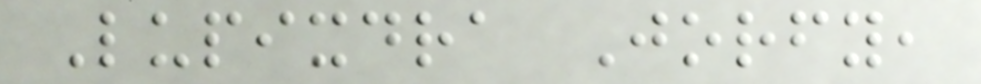Lupixdra Jorfy,
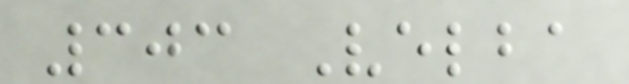303 Velba
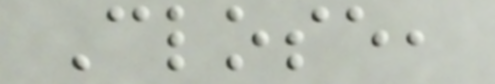Close,
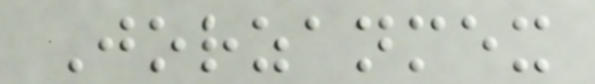Jorzanmex
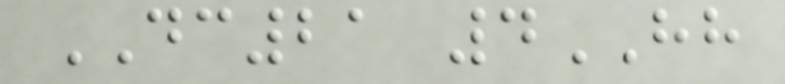DC21 4HH
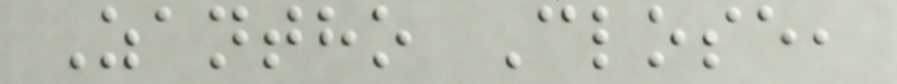Zantho Close,
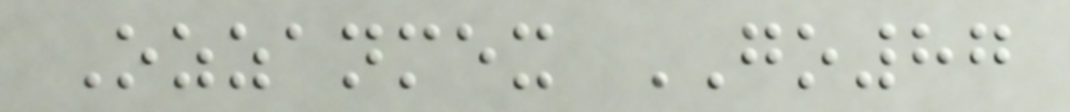Ozzanmex GO87
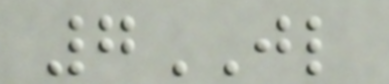7JL
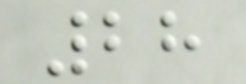28
